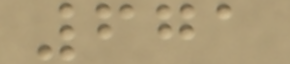671
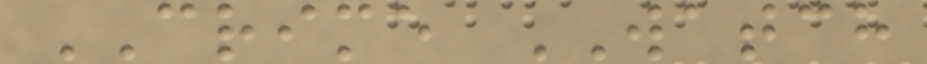CRIME WATCH
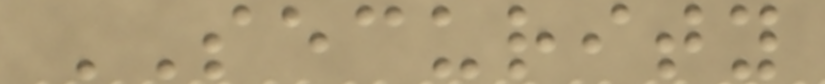SECURITY
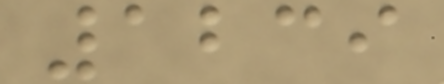1239
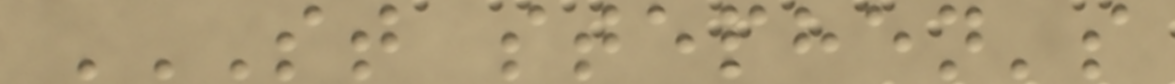ST STEPHEN'S
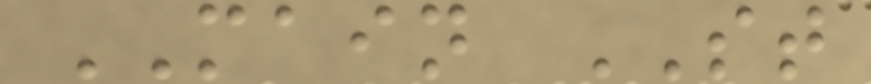MAIN ST
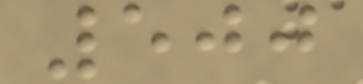500
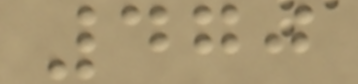470
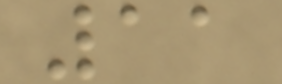11
